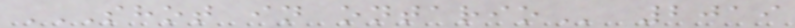SHOT IN ONTARIO 2019
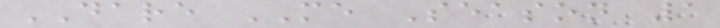DARE ME Season 1
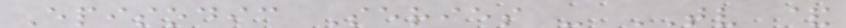Episodic Series - TV &
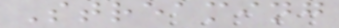Streaming
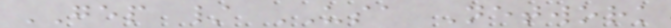GEP / USA Network
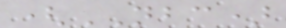(NBC)
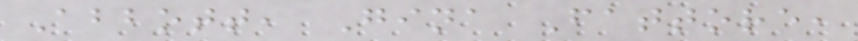Abbott, Gina Fattore,
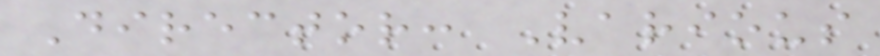Director: Various
